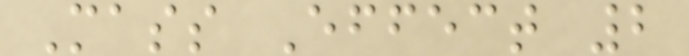Mass Effect 2
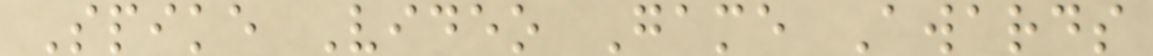Spike Video Game Awards
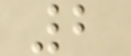2
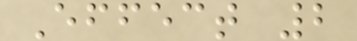Effect 2
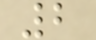2
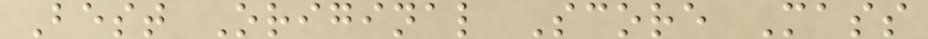Best Original Score Mass
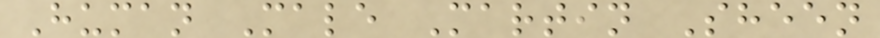Human Male Martin Sheen
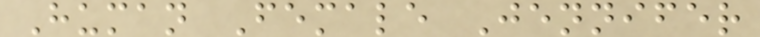Human Female Jennifer
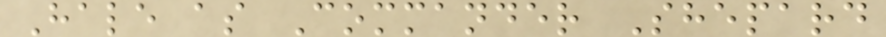Hale as Commander Shepard
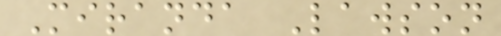Miranda Lawson
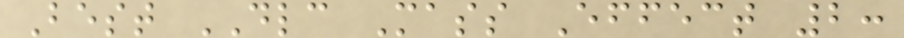Best DLC Mass Effect 2:
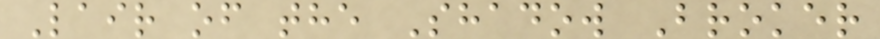Lair of the Shadow Broker
